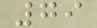79
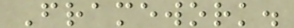Framework.
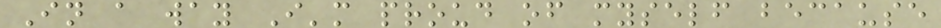In a way I'm proud of myself because
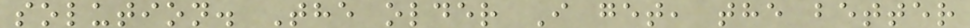solution. The older I get, the better
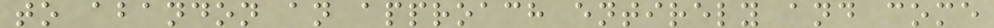to abandon an approach entirely and come
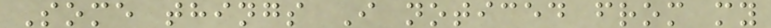Some things I noticed from my
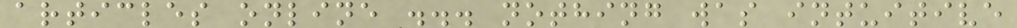articles online ... nothing was intuitive
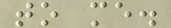to me.
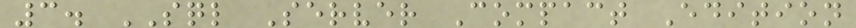3. SQL Server Compact Edition
